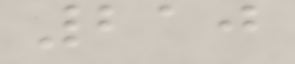210
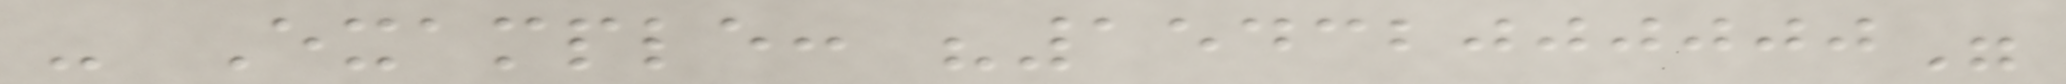- Example: "15432000000"
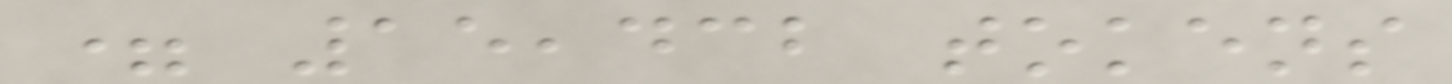= 15,432 tokens
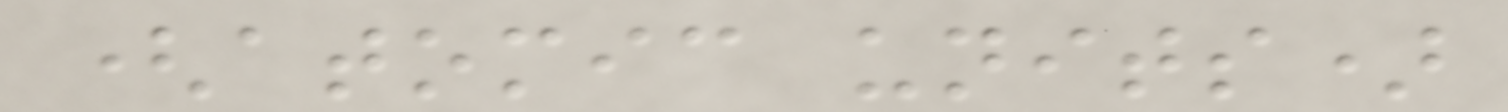(atomic units)
